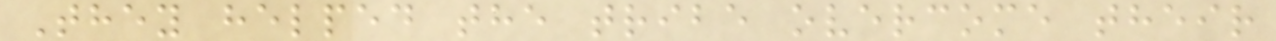They helped the tribe overcome their
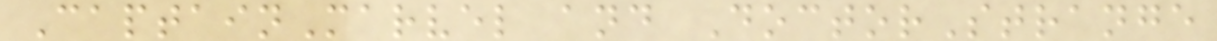CaptainMarvel and DoctorStrange
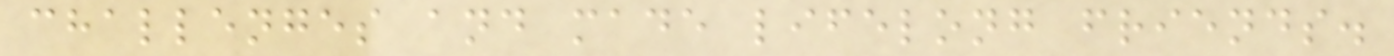challenges and made lifelong friends.
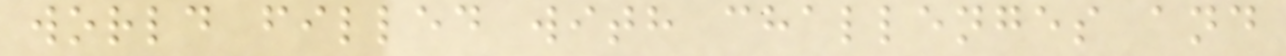world filled with challenges and
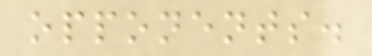opponents.
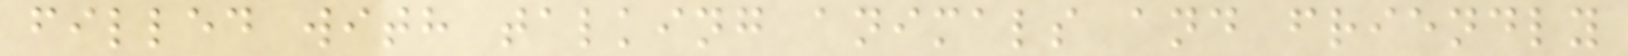filled with talking animals and friendly
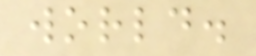world.
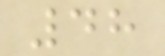48
